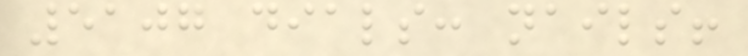5107 dials: nails!
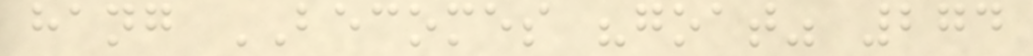hang BECOMES "goat" 274
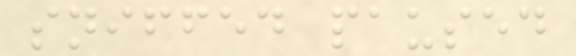sniffed paused
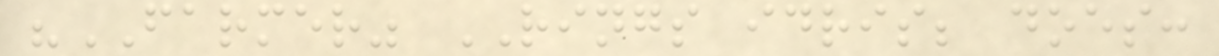"FARMER" RINGS idris; does:
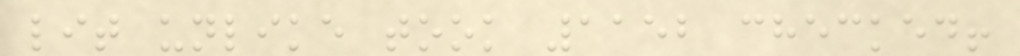lit unlike took 1152 checked!
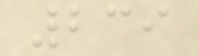239
